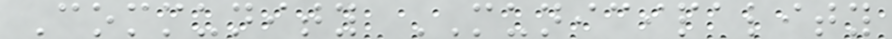Community MUNICIPALITY
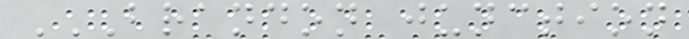BRANDON JUNCTION
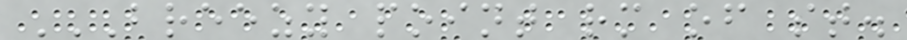BREEZY POINT RM OF ST.
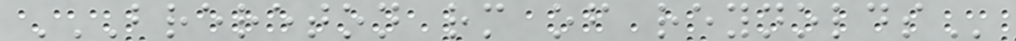BRERETON RM OF REYNOLDS
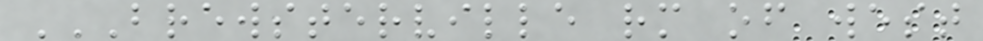BREWSTERVILLE RM OF WEST
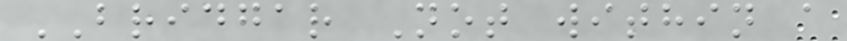BRIDGAR Not within a
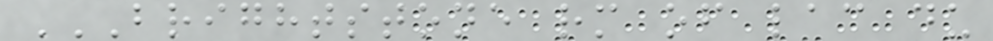BRIGHTSTONE RM OF LAC DU
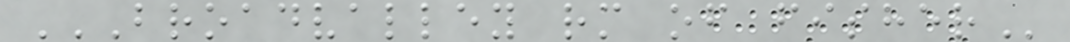BROADVALLEY RM OF FISHER
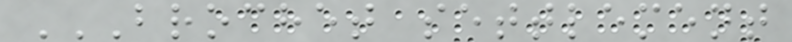BROCHET SETTLEMENT
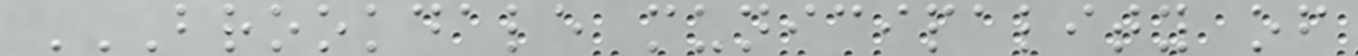BROOKDALE MUNICIPALITY OF
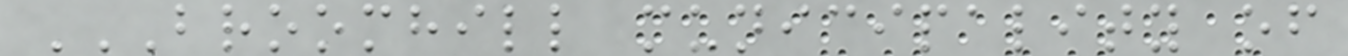BROOMHILL MUNICIPALITY OF
